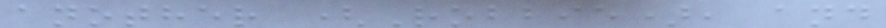another (Robbie), and
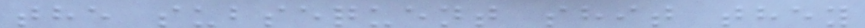the subsequent shit they
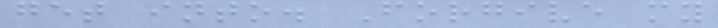get into. Forgive my
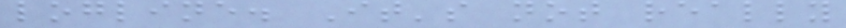logline. It's not really
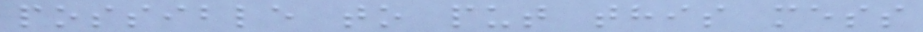possible to put this mess
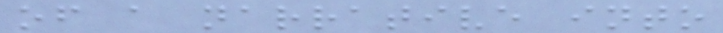of a narrative into
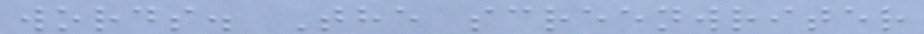words. The screenwriter
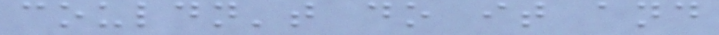couldn't do it and
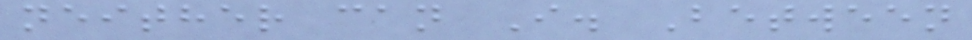neither can I. Between
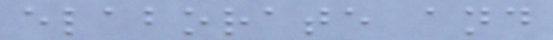elaborate and
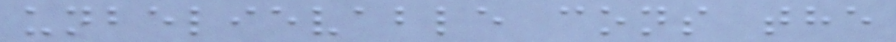unbelievable cons the
